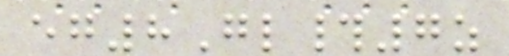eg8Gl#7z
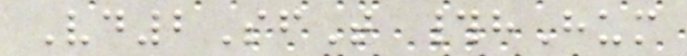Vd2SfT #hHum
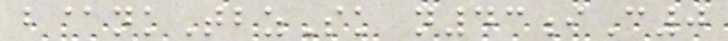b@nkTbzSk n43iC0
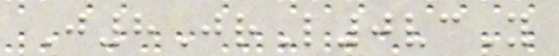J8JrL0vcY
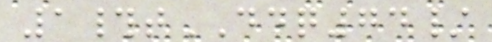1#tDDQ74/
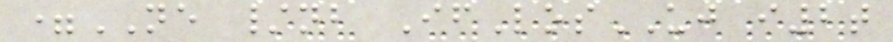=NE /nb IfLosUJ i2t
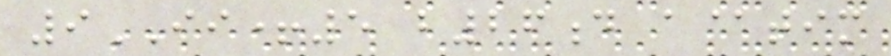9II+5 b26d a@tim
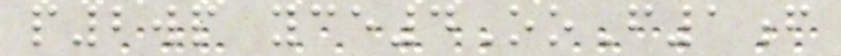p2wp yce4OoF1f
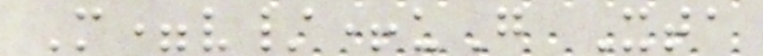M=v/+uG Xta
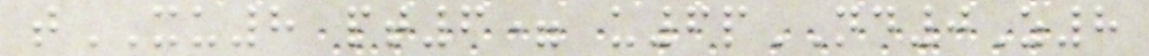tXU8 pt6= u6pND0Z8
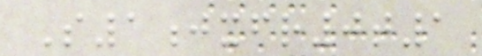S1jxfr0t1
